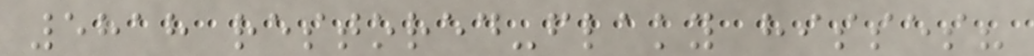5818 restored-flaky hisses?
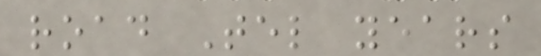road Tel years
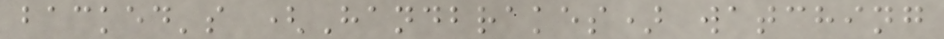backed's (Handbrakes) watching
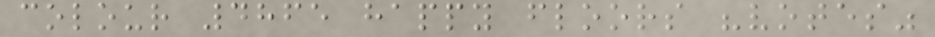colour 4865 happy floors "votes"
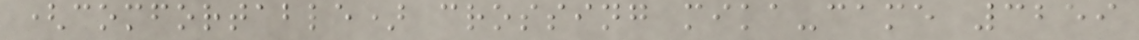(comfortable) crossing mika-came 3259
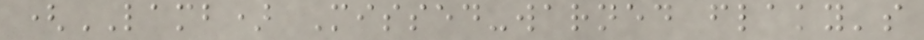(LAMB) Missed-warned flaky's
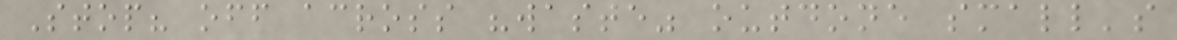Stop? off across "waste" outdone small's
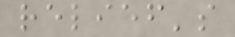relief's
